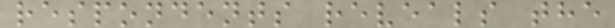respondents reveals the
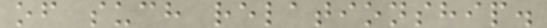of such relationship.
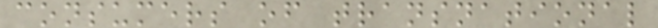consumers of transnational
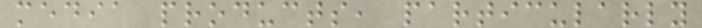media products, particularly
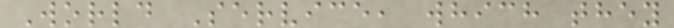World Service, which they
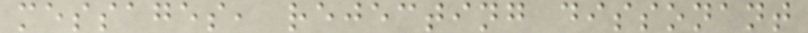messages, rejecting dissonant
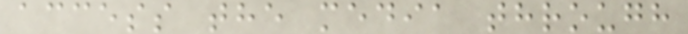access the media through
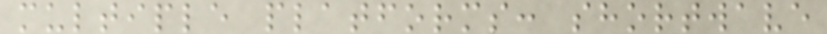multiple platforms: shortwave
